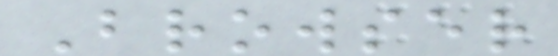Browser
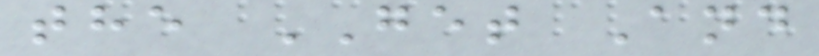the GET And
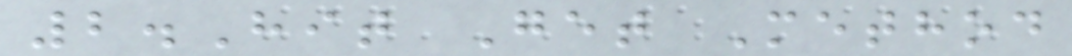2.Hit Get Method
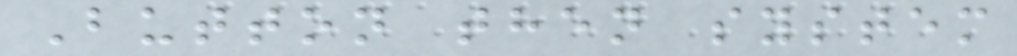Button then system
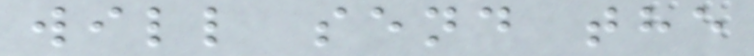will send the
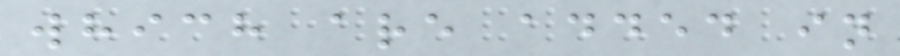which are added in
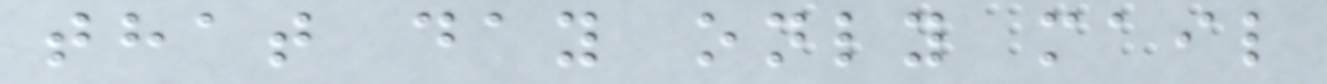that day only mail
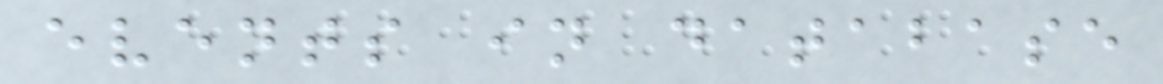events in database
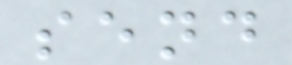send
